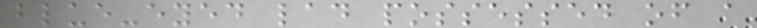blue-eyed lad possessed of a
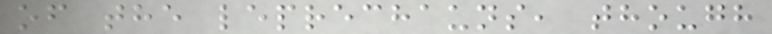of the leprechauns, though
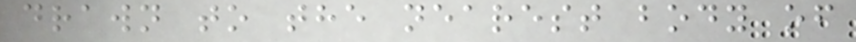drawn to the nearest body of
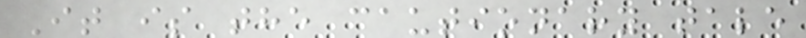It is the cautionary tale
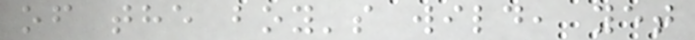of the boy's wild, yet
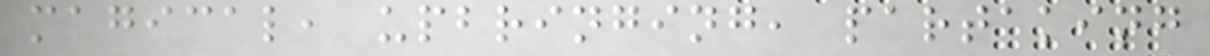magical, upbringing, partaking
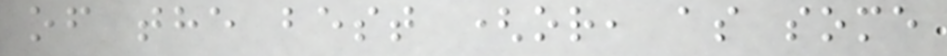of the best (or, as some
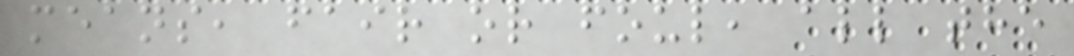means, fair or foul, all the
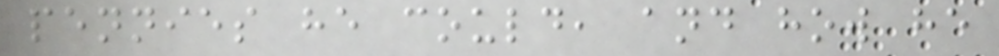pennies he could, and how he
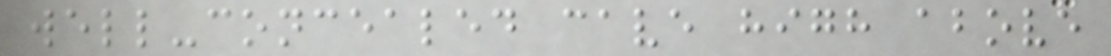well-concealed cave high above
